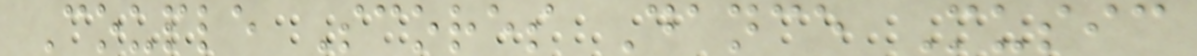Couple Scores Dance Music
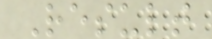Result
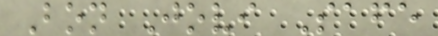Bon Jovi Safe
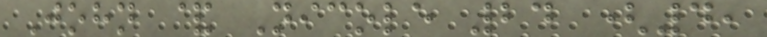John & Nicole 24 (4,
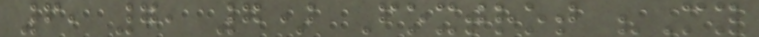6, 7, 7) Foxtrot "My
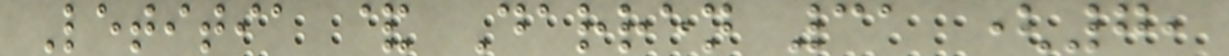Letitia & Darren 31 (7,
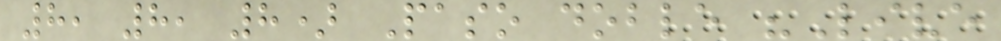8, 8, 8) Paso doble "Live
